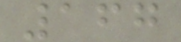167
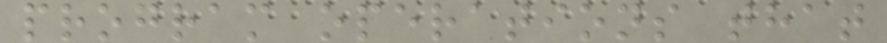program operations that
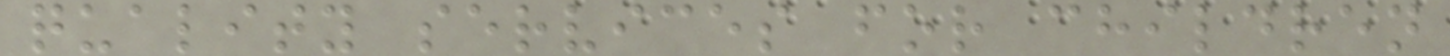quality services for children
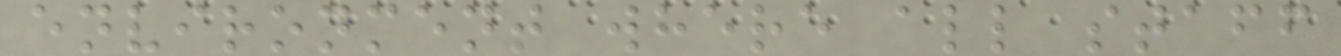environment where all staff
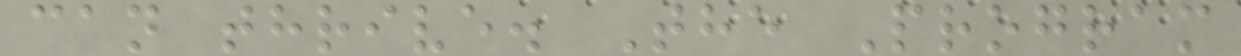can thrive. The Program
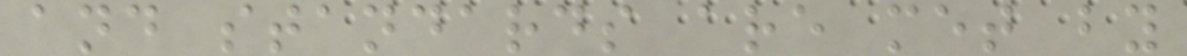and standards are met by
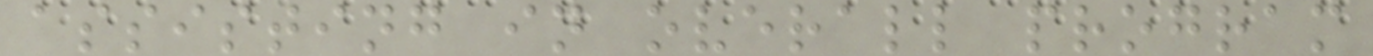assisting in overall program
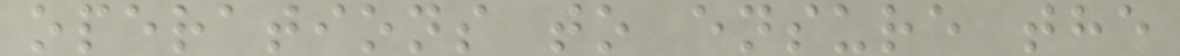operations to ensure the
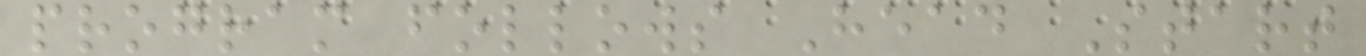program follows Head Start
